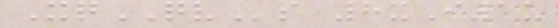XqQVs 8xI1u
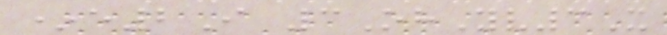*e2I 3OhYv3X
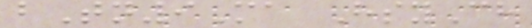bTn9Ma HsyCh
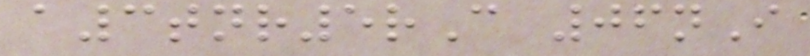a3tnr5rC 06nI
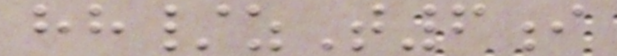hh/zT6i
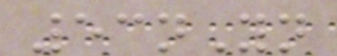53nYn
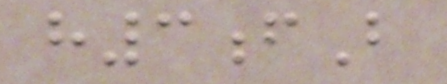h3fB
